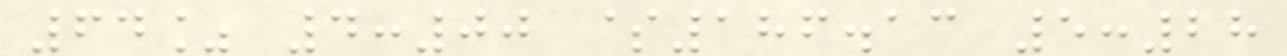64% 4:00 $186.13 5:28
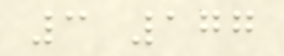3 177
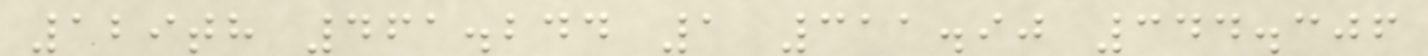129th 461.244 1 311.90 344.306
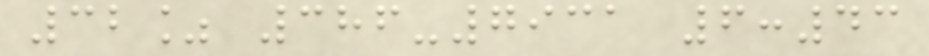32% 386-7931 6:43
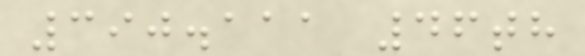390.111 46th
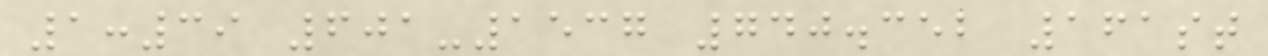1:39 601-1537 740.352 161st
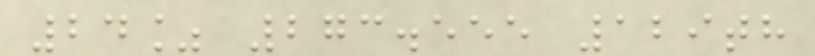24% 273.555 129th
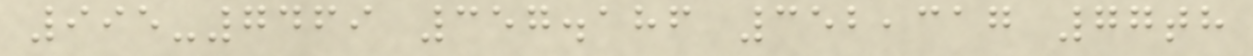995-7469 357.186 352,317 77th
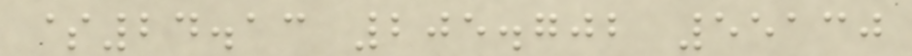$24.13 205.702 55130
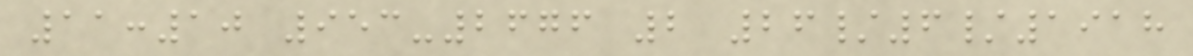11:10 953-2676 2 26/6/1918
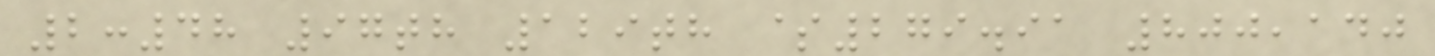2:48 97th 129th $279.91 800,140
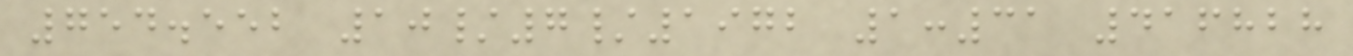754.552 10/7/1972 1:31 416828
